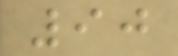90
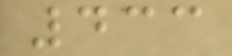433
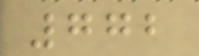772
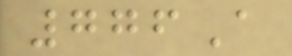776A
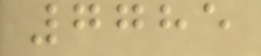7785
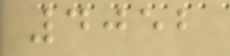4052
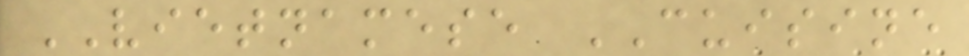VIETNAMESE CUISINE
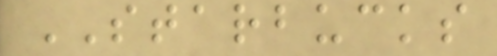STARBUCKS
